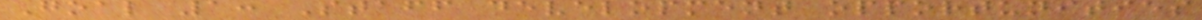Goal 1: Staff development opportunities
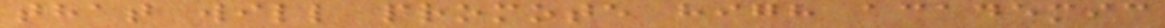that will promote high academic
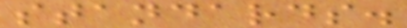standards.
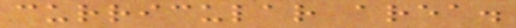curricular area.
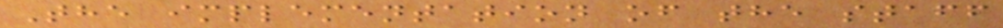The implementation of the staff
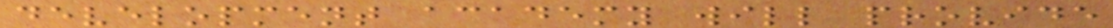development academy will provide
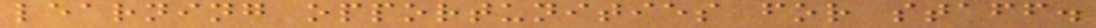learning opportunities for staff.
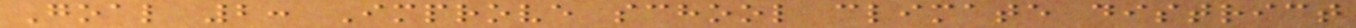Goal 2: Improve school climate district
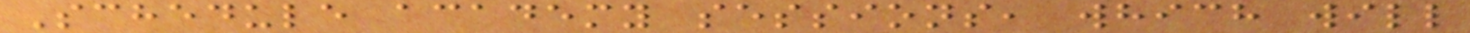Schedule academy sessions, which will
